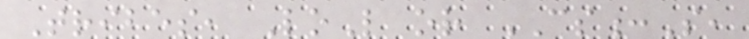Tribes, LoL or CS:S,
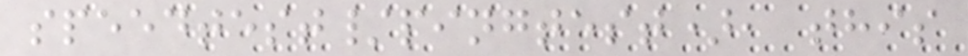speedtest/pingtest), this
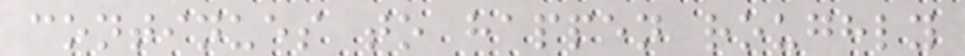continues to happen roughly
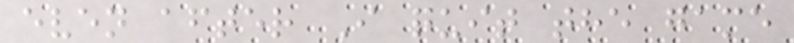even after I quit the game
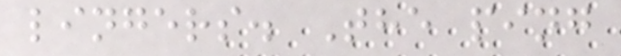lingers. The ping
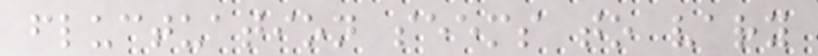fluctuation seems to vary
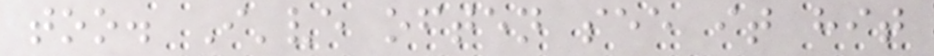too. I've often see it hit
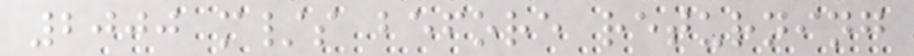2000 m/s before returning
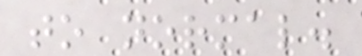to normal.
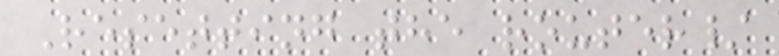Resetting the router/
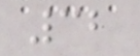32
